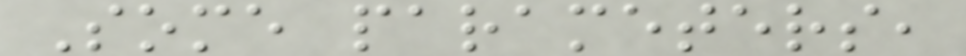Some parameters,
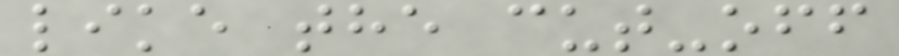like the cut-off
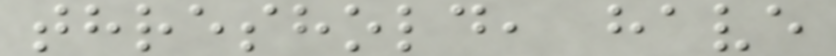threshold, have
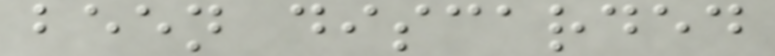been discarded
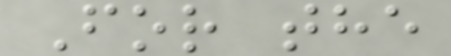For the
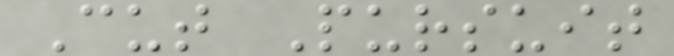Cut Pursuit
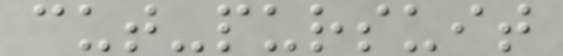cut-pursuit
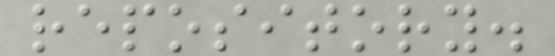repository.
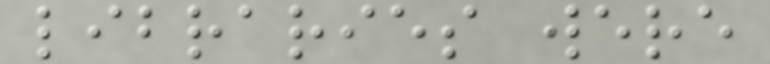libraries were
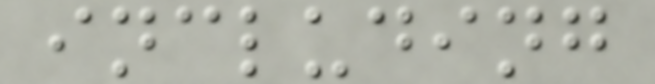including
